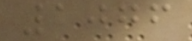1076
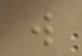w
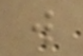w
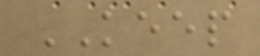KEEP
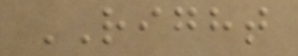RIGHT
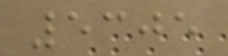5305
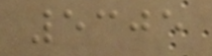5305
